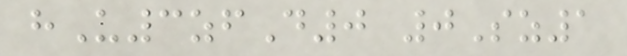hU3zfD0 0Sz1
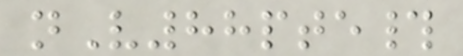nV88pte#
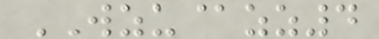WZU@zz4
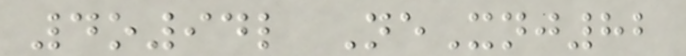4o94l NeXnj82
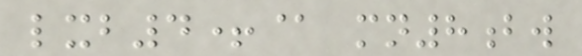lxb4+@ mn8bw
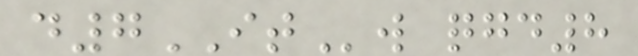d7ITw qgd8
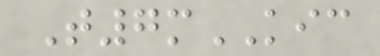T7mKIC
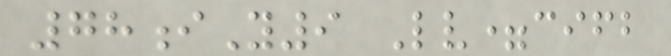78iY9 Lv=cifb
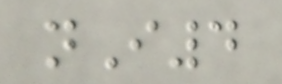nI4
